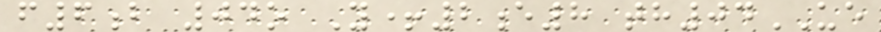f6b 04o Y+2e8 th04UE
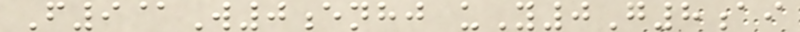F9@W0enhj uY0G8ai
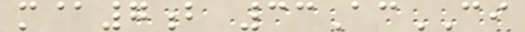m@7b 33AcCI
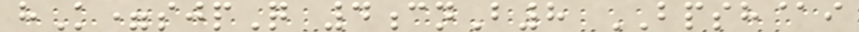hK=sjpQ 4cnB8 BPSH@i
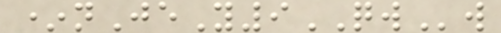*nJeY9QWw
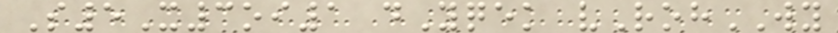S5X3oi1 dYqek vRohWY
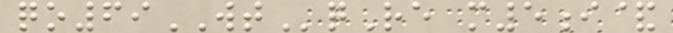qo69WTqRe m5i&
